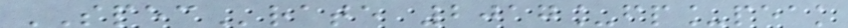SPECrate 2017_fp_peak
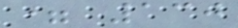= 130
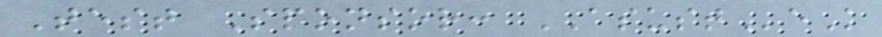Test Sponsor: ASUSTeK
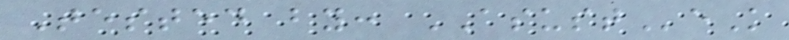Tested by: ASUSTeK
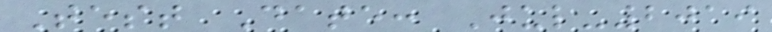Test Date: Jul-2019
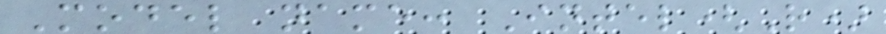Model name: Intel(R)
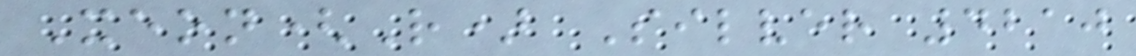Xeon(R) Silver 4210
